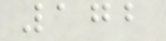172
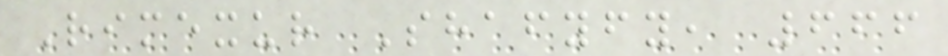Rimexur Shafyfy, 666
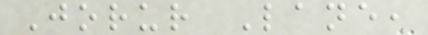Jorur Lane,
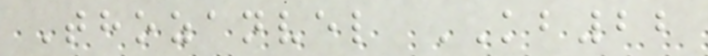Thozanvel KB22
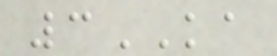3KA
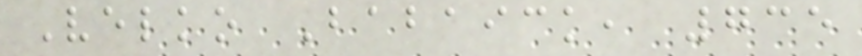Velko Babaick, 735
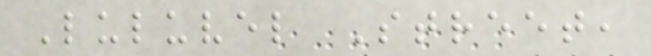Luluvel Street,
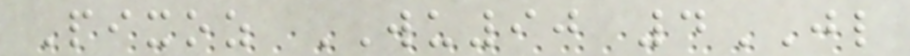Pixoz WU90 4JL
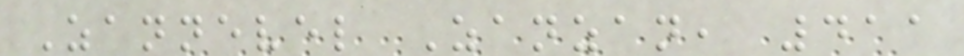Zannevel Zanzan, 411
